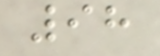98
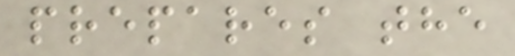prepares the
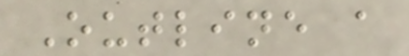Outline a
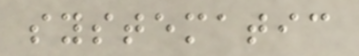systematic
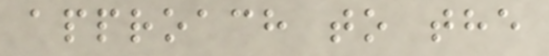approach to the
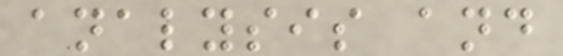analysis and
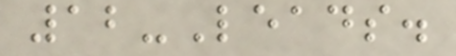12-Leads.
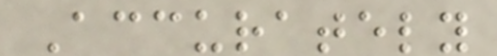Accurately
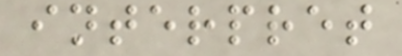interpret
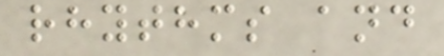rhythms and
